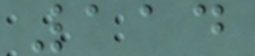114
